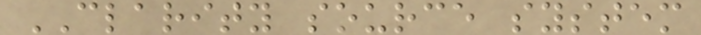CLARITY source system
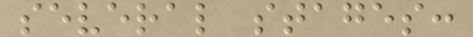several stages:
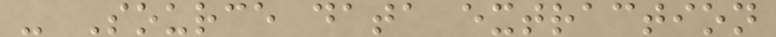- Source data extraction
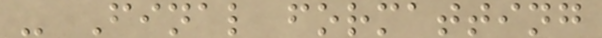- Final formatting
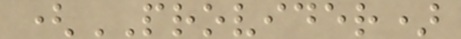(PROVIDER)
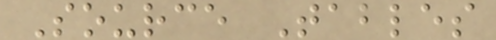Source Tables
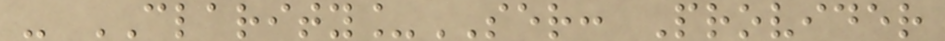- CLARITY_SER: Provider
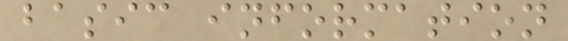basic information
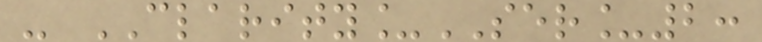- CLARITY_SER_2:
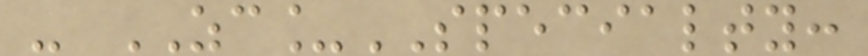- ZC_SPECIALTY:
